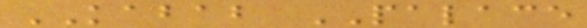KABAB PALACE
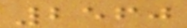2560
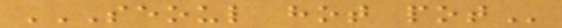SEOUL HOT POT
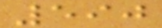590
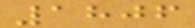1806
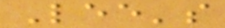Lee's
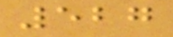527
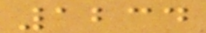1234
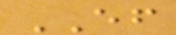EF
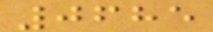0685
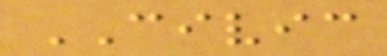CIVIC
